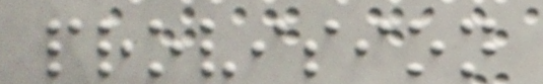provision
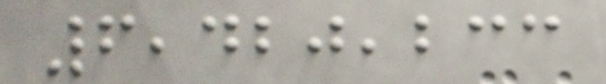6,420,233
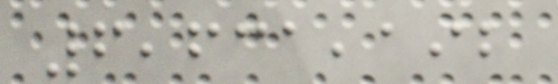6,631,192
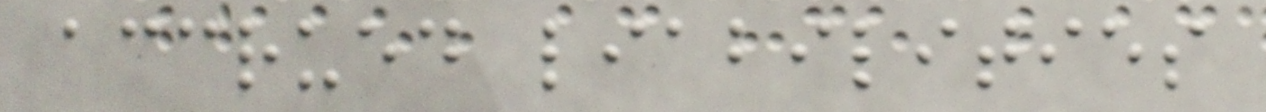accrued liabilities
